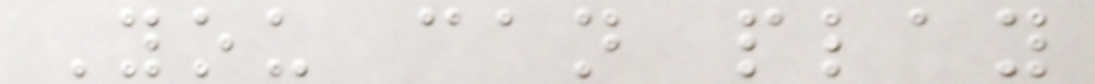You can play
